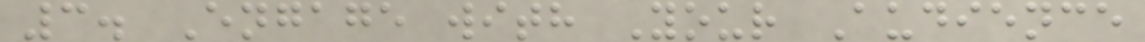3. Engage with Your Audience
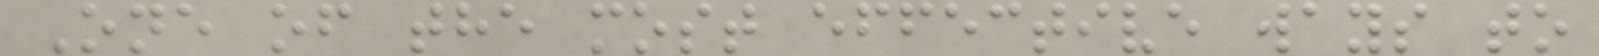One of the most effective ways to
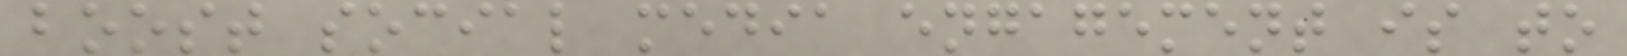boost social media engagement is to
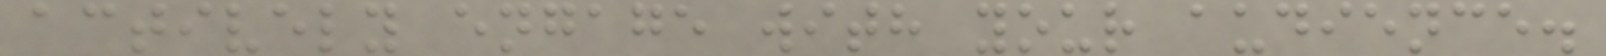actively engage with your audience.
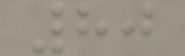80
